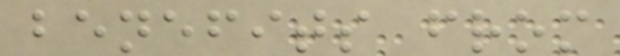benefits from
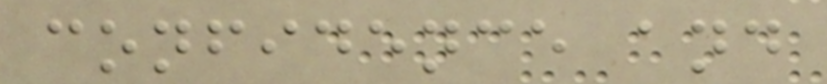confidence and
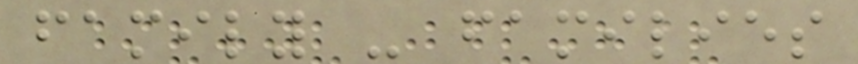family - families
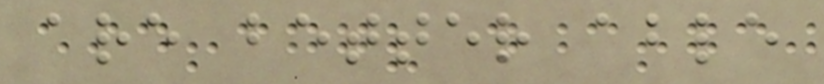are better able
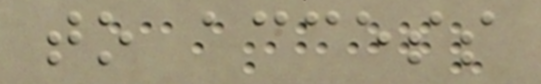to access
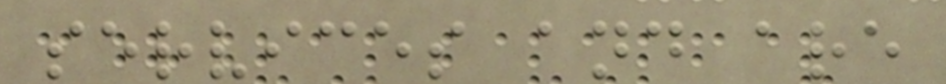services and are
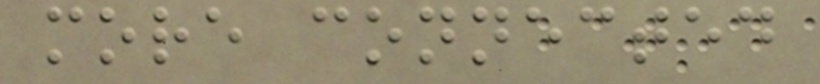more connected
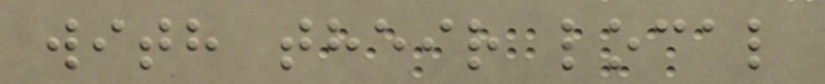with their local
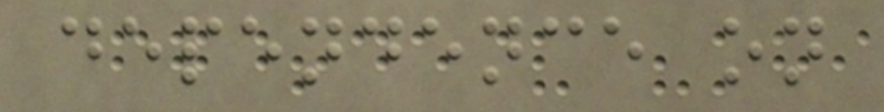dependence on
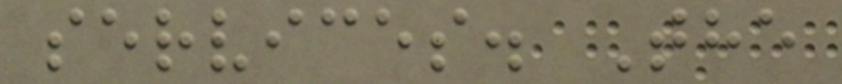services. The
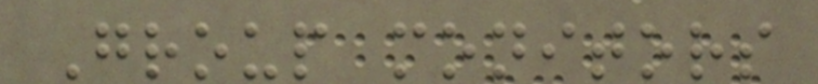Group monitors
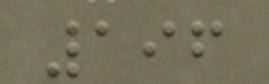196
